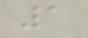1
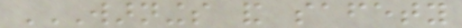WARNINGS AND SAFETY
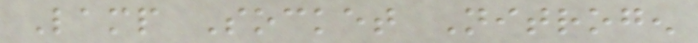Lamp Socket Nitrogen
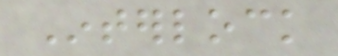Interlock
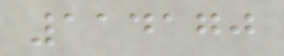114170
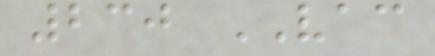230 VAC
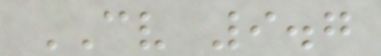CV 9.7
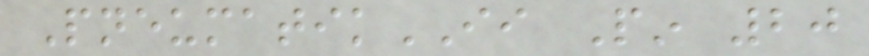PneumatikII Pin 20
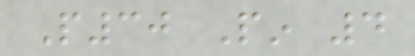P30 Pin 4
